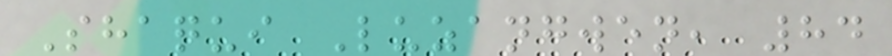Shaqui Luzangwen, 84
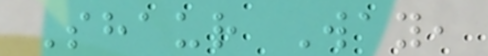Shaur Way,
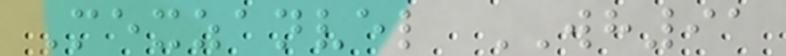Mexzanvel WH91
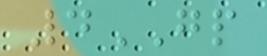4GP
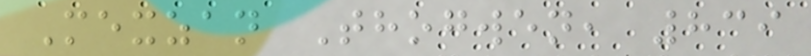Mexzan Thogwen, 839
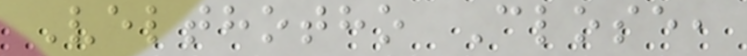Velthotho Close,
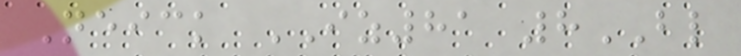Neick IZ81 8BL
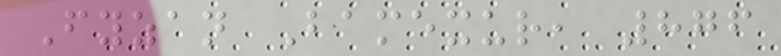Fyzan Bamexur, 876
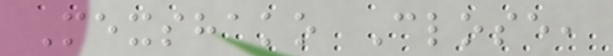Mexshako Close,
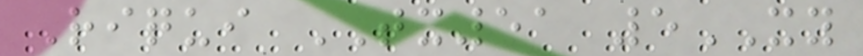Riqui TX51 5XY
